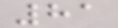81
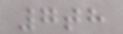7th
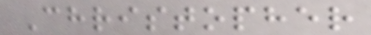Christopher
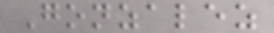Gonzalez
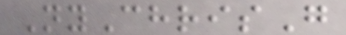NyChrisG
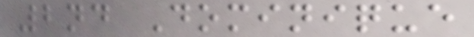2nd Dominique
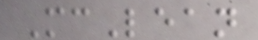McLean
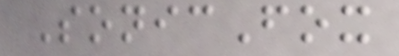SonicFox
